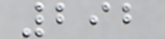292
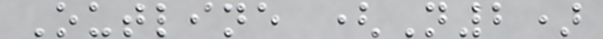Outline (N2)
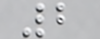2
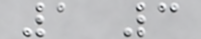1 3
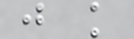j k
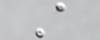A
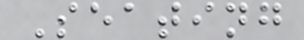Seating
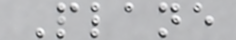Plane
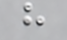h
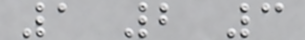1 2 3
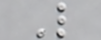L
